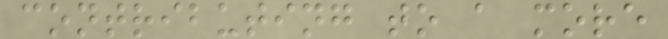contributing to a more
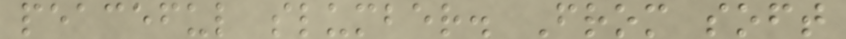peaceful slumber. From soft
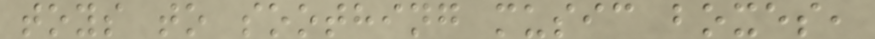toys to soothing music boxes,
